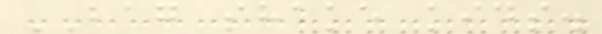BAG shake kids.
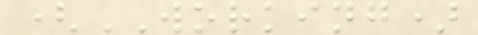(WORKING)
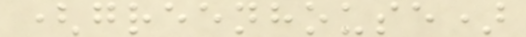(greenhouse)
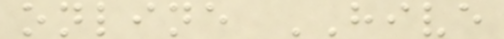online HIVE
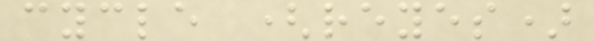cycle (reyes)
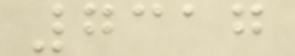7317
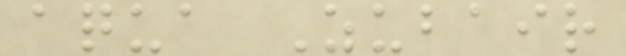aqua Zubair
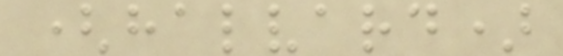(halvard)
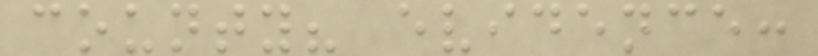county? evidence:
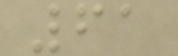61
